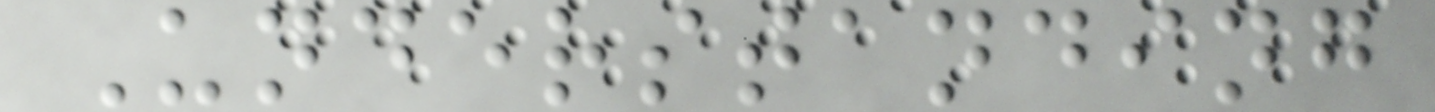Understanding
